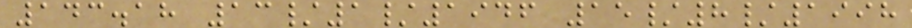143.18 13/1/1946 15/8/1998
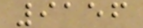9156
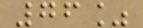76%
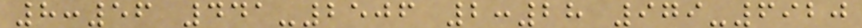8:56 441-2506 2:28 979-6920
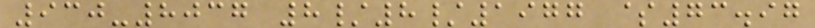930-8037 8/8/1977 $73.97
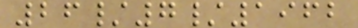26/7/1962
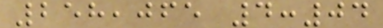258,065 4:04
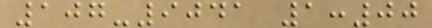107-9041 1:00
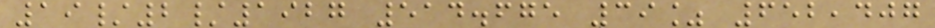19/2/1927 514.675 39% 652,407
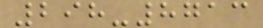298-8713
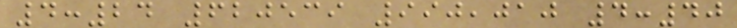4:24 620539 990,010 4:40
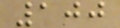100
